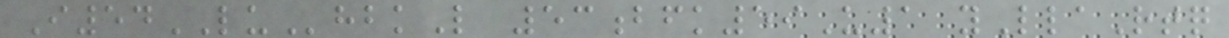I54LUhbkL 53bfk59U1 yLlaRtq
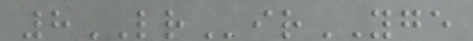8LRirYGE
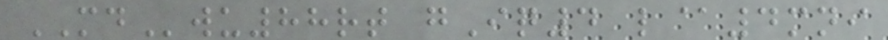MDwu88rt gIq4 l@4mni
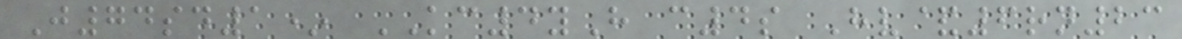J74sd1* KC4yH c4s Hv&6rn23
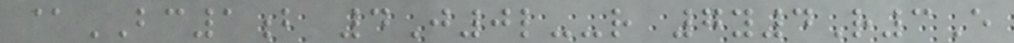@BC1b 4J0l--r 7y4R3E
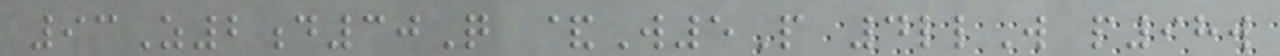93Z2d30Q &W5P 4llW p98w
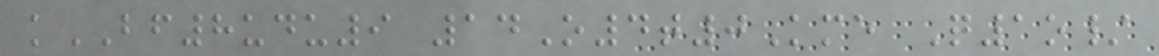kBF8udu9 14O4t0Kme Q1o/
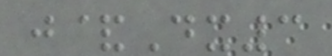j&Dx3
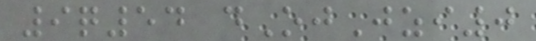9q54 dOjJzi0
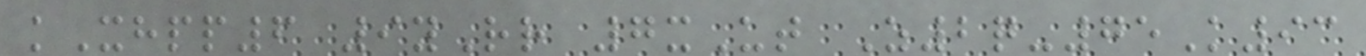kXhpp6 9yRr 7xUt Z2q-75K93
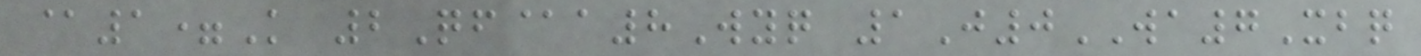@1=K 2Qf@a8Wyq 1J0WA7Xbq
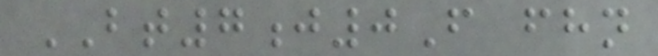BT7j0F fhn
